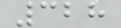328
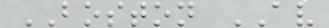BOSTON AV
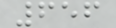656
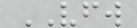VFW
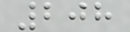208
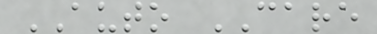AUTO CARE
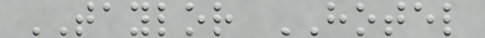TAYLOR HOTEL
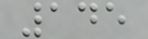145
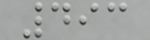493
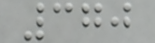370
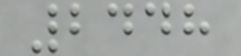2448
